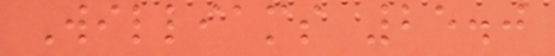Williams 25.0
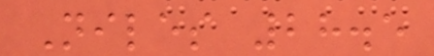Niles 28.5
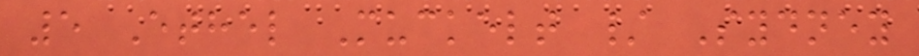5 Ethel Muckelt / Sydney
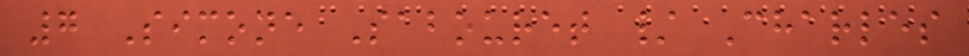7 Simone Sabouret / Charles
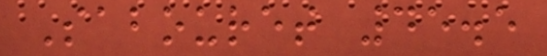Sabouret 45.5
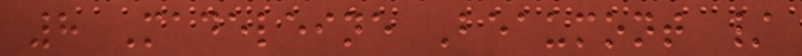8 Madeleine Beaumont /
